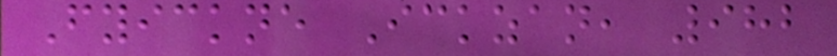Fyickne Ickzan, 982
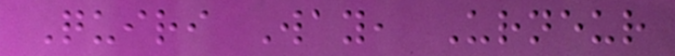Quiri Way, Urneur
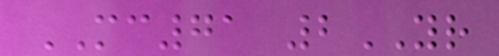MC71 2YR
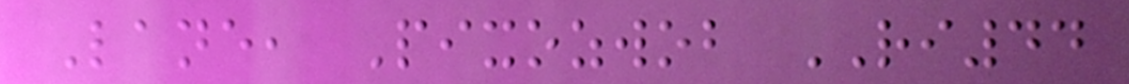Lane, Pixozwob RI44
